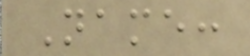Name:
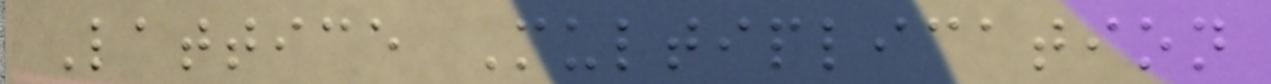Lattice Multiplication
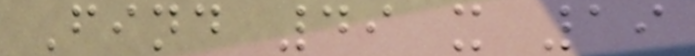Find 49 x 19
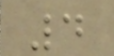4
